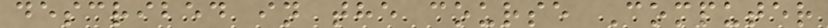described in the course Computer
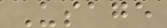Usage
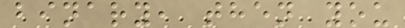binary, then you
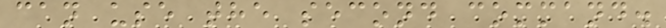can use the second command.
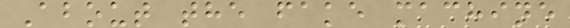About the fake machine
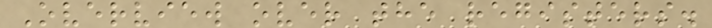Overview over the registers.
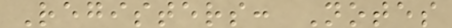Registers: Notes
